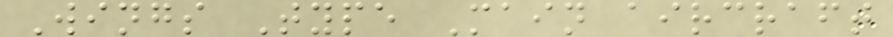Wings Type Main aircraft
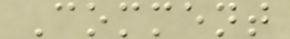Comment
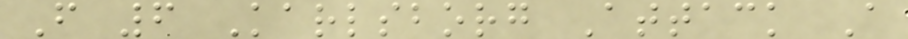F 6 Karlsborg Attack A
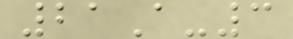21A-3
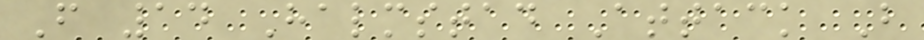F 14 Halmstad Attack B
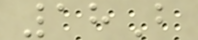18B
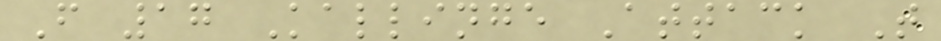F 17 Kallinge Attack T
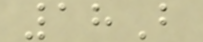18B
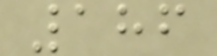186
